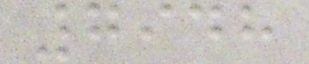7948
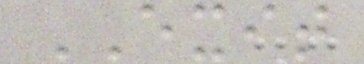EXIT
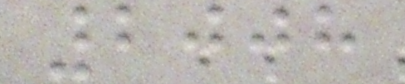2008
